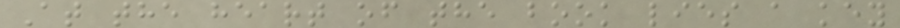At the heart of the book lies a key
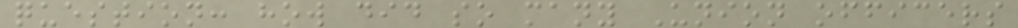question: how did so many Union officers
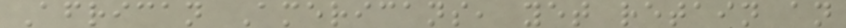African Americans, yet retain an
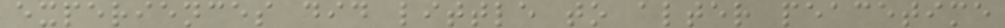experiences did little to alter peacetime
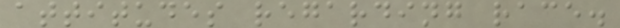attitudes regarding race.
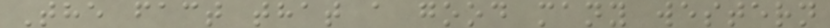The fact that a good many western
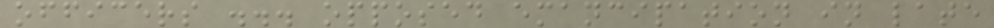officers ... opposed emancipation in late
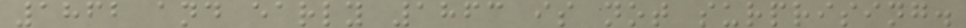1862 and early 1863 is not surprising.
